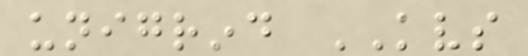unigrind KVS
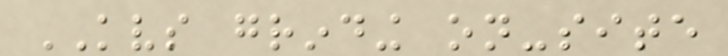KVS grinding on-site
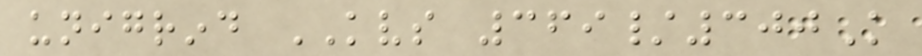unigrind KVS 369/300K
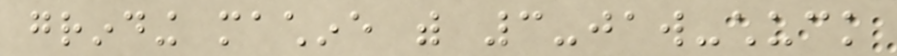grinding machine with 3-jaw-chuck
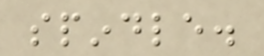spindle.
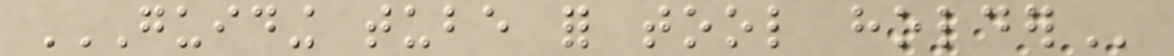GUIDING TUBE FOR TOOL HOLDER
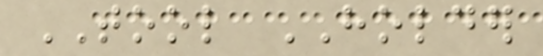TOOL HOLDER
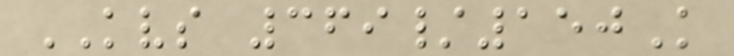KVS 369/150K
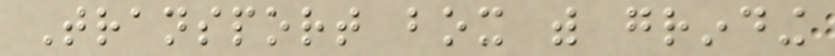Transport box with grinding
